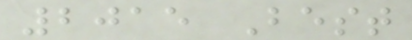2015 Best
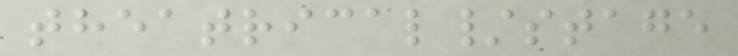theatrical/stage
